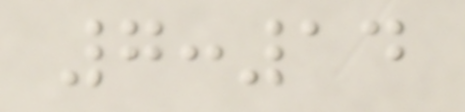7:14
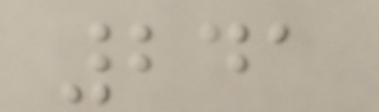241
